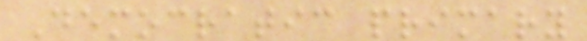Democratic primary
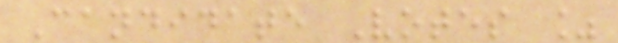Candidate Votes %
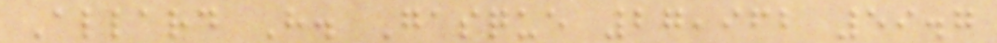Allard H. Gasque 27,962 59.7
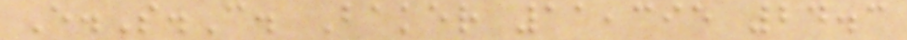E.S.C. Baker 11,395 24.3
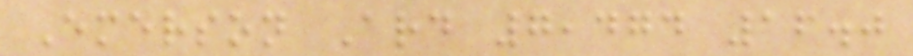Emerson Ard 7,474 16.0
